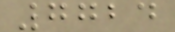7724
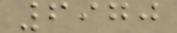6970
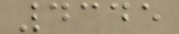4345
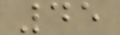45
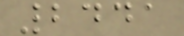2441
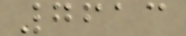7613
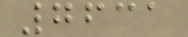7631
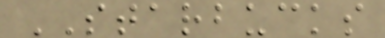STARBUCKS
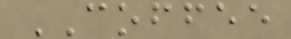COFFEE
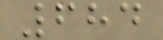684
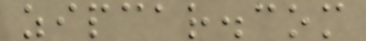zipcar.com
